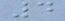4
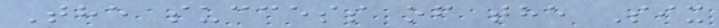The success of the Six
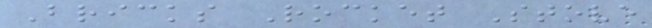Bricks Rocket Stove
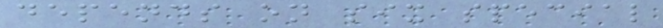depends on six special
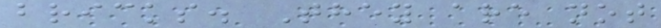bricks. They are not
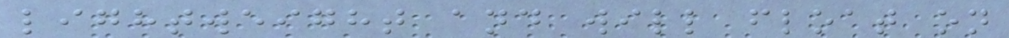lightweight and will float on
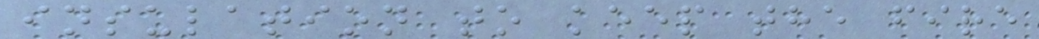insulation to keep the fire
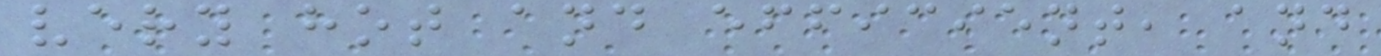very hot and efficient, and
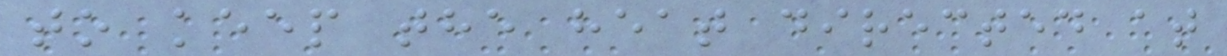to keep the heat directed at
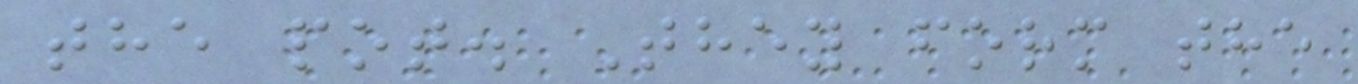the pot. They form the
